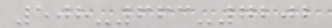508-663-7202
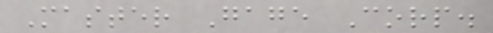Master Gage Corp.
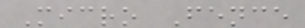Micro Fence
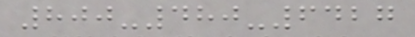800-480-6427
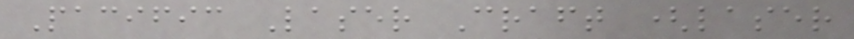Pacific Laser Craft (laser
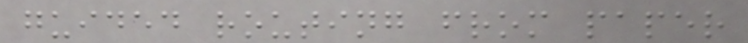guided routing from paper
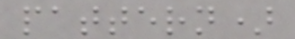pattern)
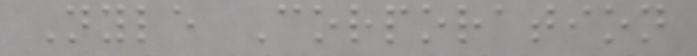Nyle Corporation
